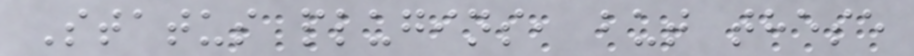Status plugins, but these
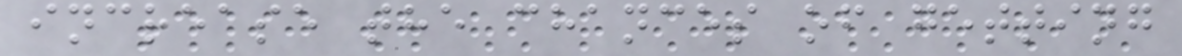increase the chances of getting
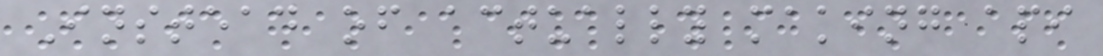Instead of actually making api
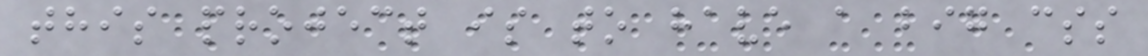this project is to have a big css
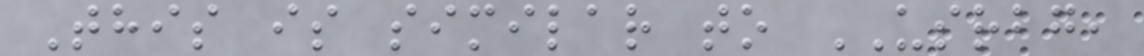This is similar to USRBG,
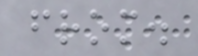from.
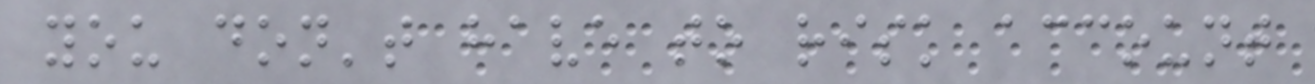you don't have to risk account
